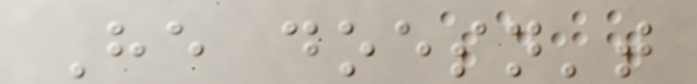He doesn't
